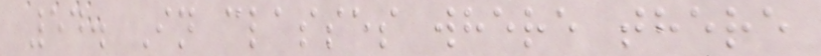54. In classes where there
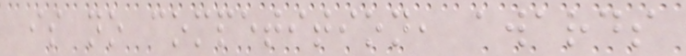is no competition, awards
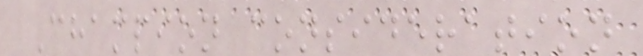Champion consideration
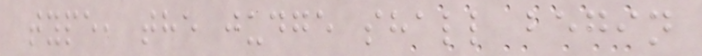type, the judge shall begin
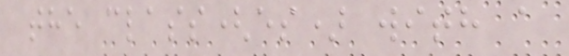the class(es) with a
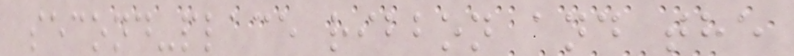second-place ribbon and the
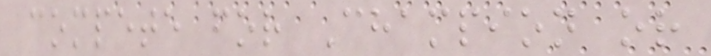compete for Champion or
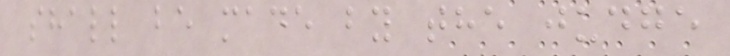shall be made by the judge
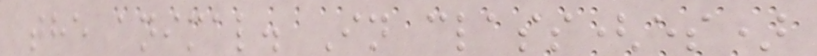the animal. In class(es)
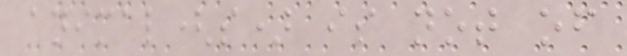animal(s) is not of
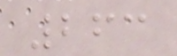263
